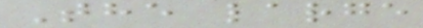The large
